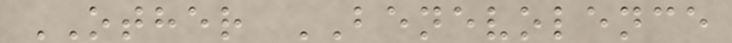OTHER BENEVOLENCE
